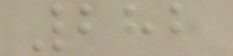282
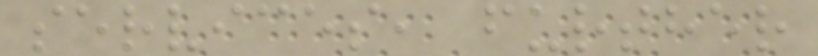services, further
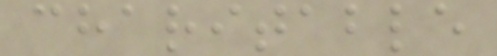charitable
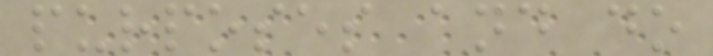purposes and do
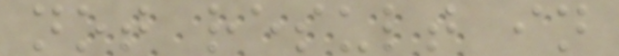not result in
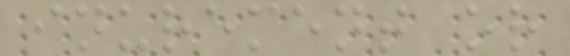inurement or
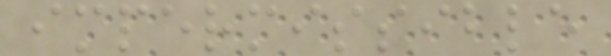impermissible
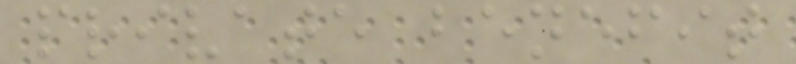private benefit
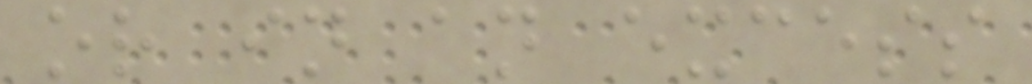or in an excess
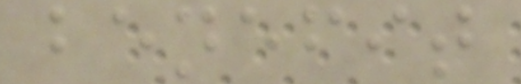benefit
